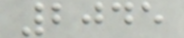2045
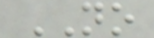NO
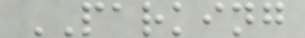PARKING
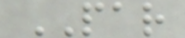PAR
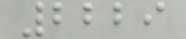2229
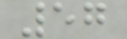57
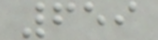659
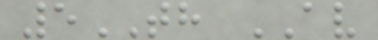5TH AV
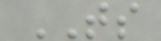TS
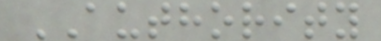AUTHORITY
